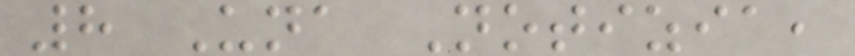8 Una Notizia,
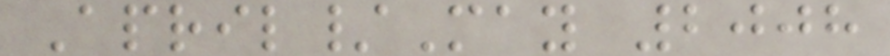April/May 2008
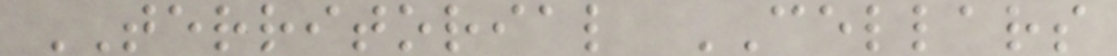TERRITORIAL CELLARS
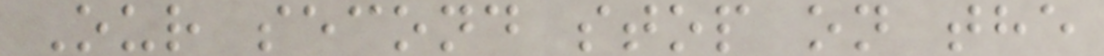Our second stop on the
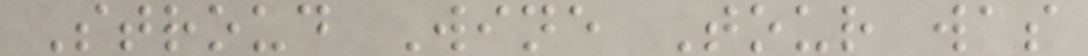Stroud Wine Tour was
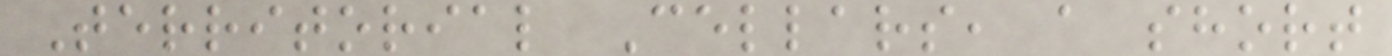Territorial Cellars, a short
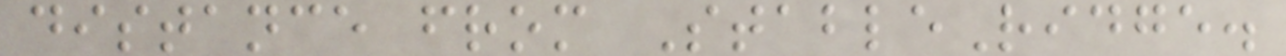distance from StableRidge.
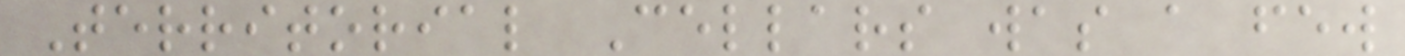Territorial Cellars was a few
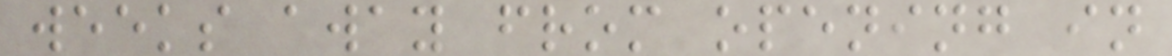weeks away from opening in
